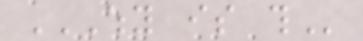WHY IS THIS
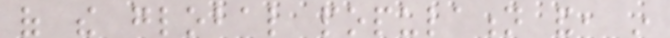of the global population and, in
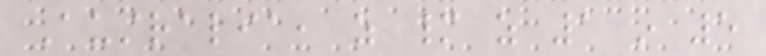Australia, as many as 1 in 5
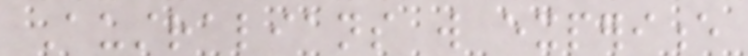Australians will experience
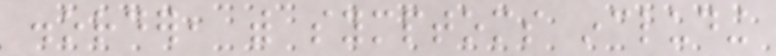disorder, with symptoms including
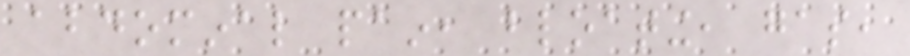abdominal pain, bloating, gas,
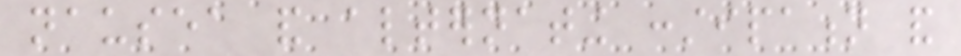nausea and alternating constipation and
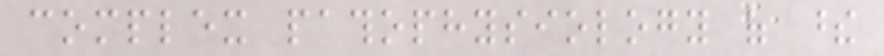complex pathophysiology of these
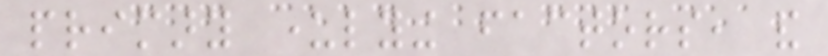primary underlying factors, and
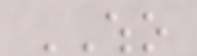WHO
